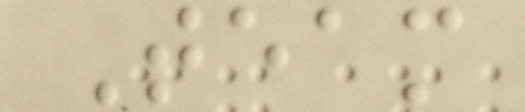Team
